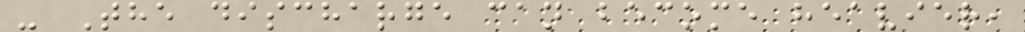- The discharge can become heavier,
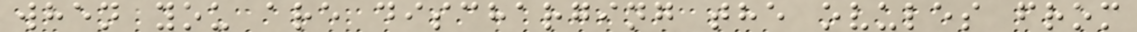when you are discharging the ovules from
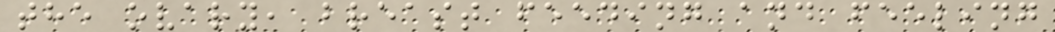the ovary, breast feeding and feeling
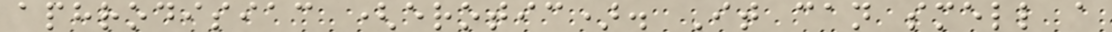aphrodisiac (erotic). It can smell a
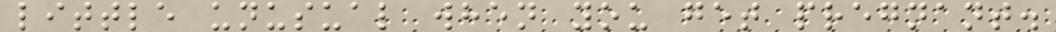little unusual when you get pregnant.
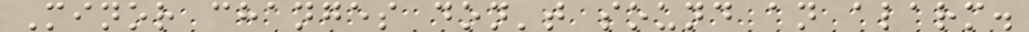Minor changes don't sound an alarm.
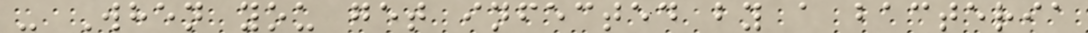- When you get infected by a bacteria
